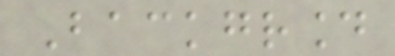Background
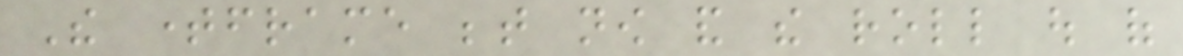The timeframe between now and the roll out of
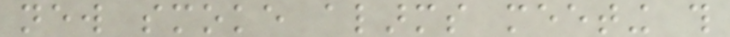new smoke alarms meeting this
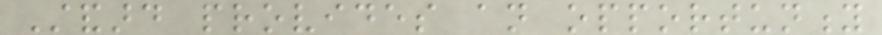Standard provides an opportunity
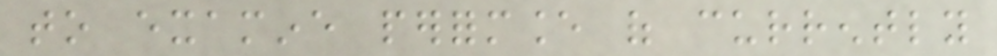to examine performance of currently
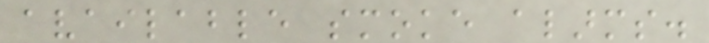available smoke alarms.
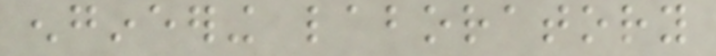engineering laboratory
